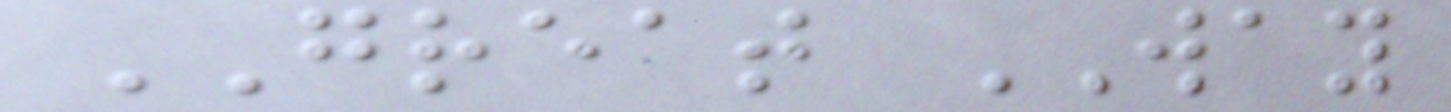GREAT WAY
